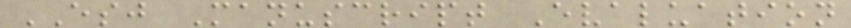ESJ Manuscript Evaluation
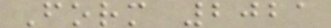Form 2021
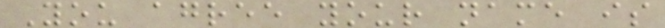You agree your name is
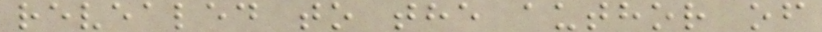revealed to the author of
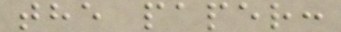the paper:
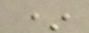*
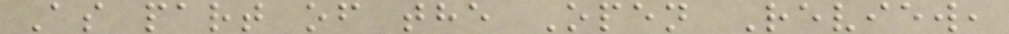As part of the Open Review,
